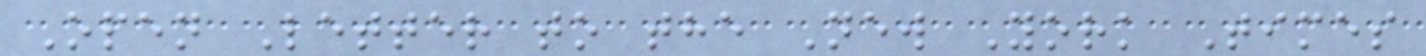Open Letter to the New York Times
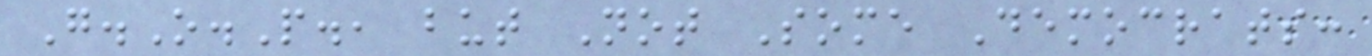G.O.P., but Not Some Democrats:
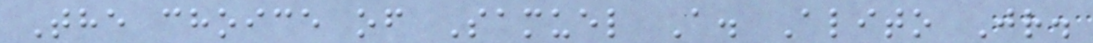The choice of Samuel A. Alito Jr.
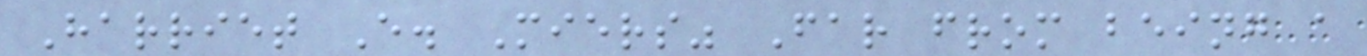Harriet E. Miers" Far from being a
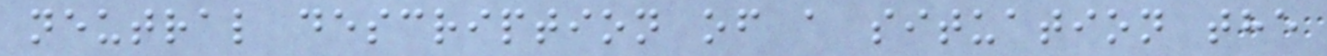neutral description of a situation the
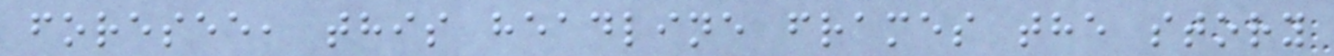foresee, this headline frames the story
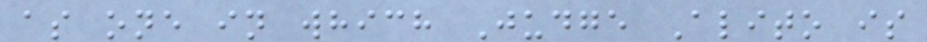as one in which Judge Alito is
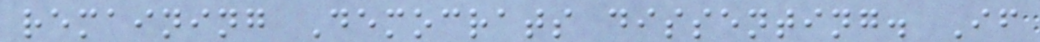remaining Democrats dissenting. If
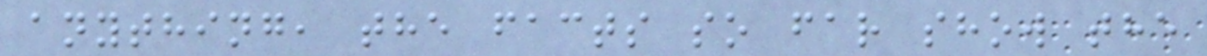anything, the facts so far show the
